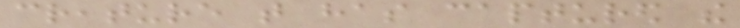creature that has captured the
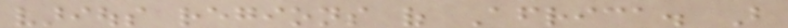various regions of Africa. But
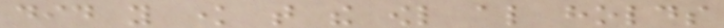did you know that the owl also holds
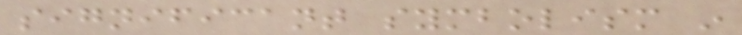significant symbolism in
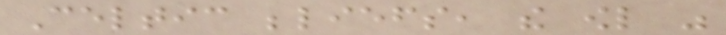Celtic beliefs, the owl was
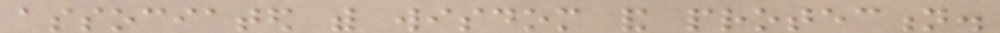associated with wisdom and protection.
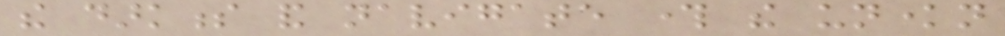the darkness and navigate through the unknown
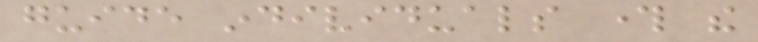guide individuals through the
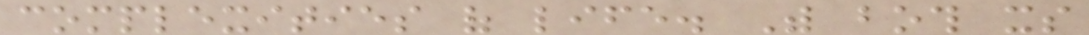complexities of life. With both its
